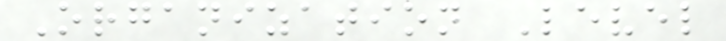Organization Level
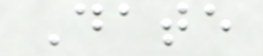Date
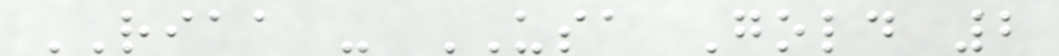RIAA - USA Gold 2
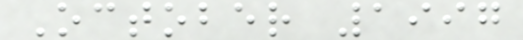October 1997
